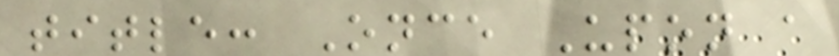title: Once Upon a
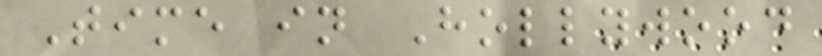Time in Hollywood
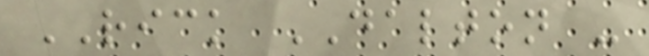RICK DALTON -
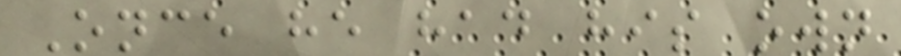Once he had his own
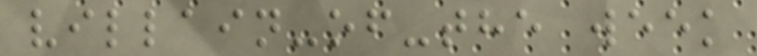villain-of-the week
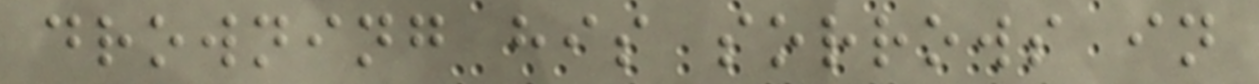drowning his sorrows in
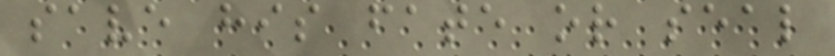save his fate or seal
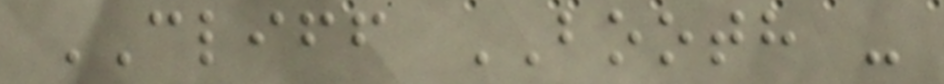CLIFF BOOTH -
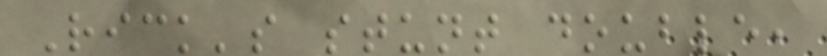Rick's stunt double,
